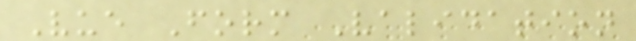Vue Form Validation
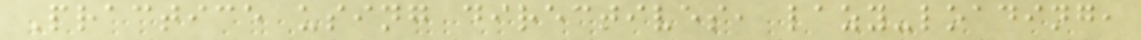Practice using directives, lazy-loading,
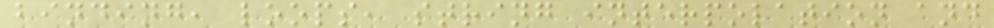binding, loops, string interpolation and
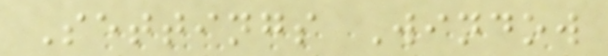Settings Window
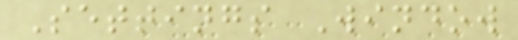Settings Window
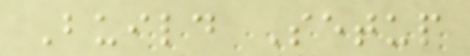Build Setup
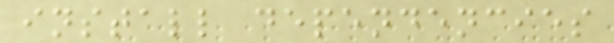install dependencies
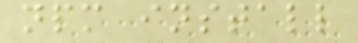npm install
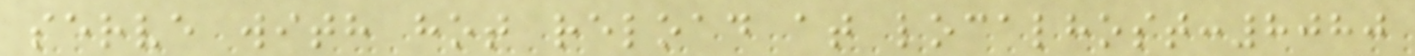serve with hot reload at localhost:8080
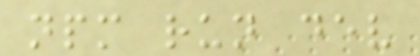npm run dev
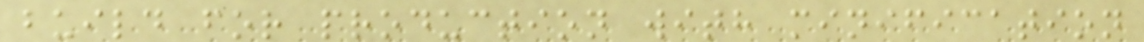build for production with minification
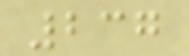237
